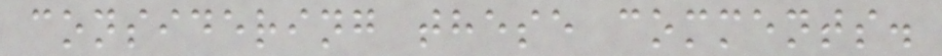considering these comments.
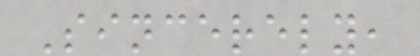Sincerely,
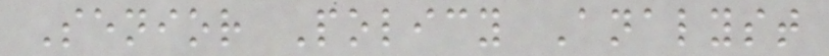Senior Policy Analyst
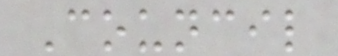Council
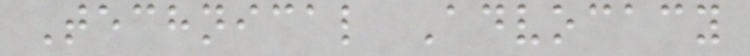Technical Advocacy
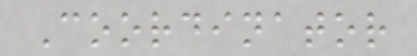Coordinator
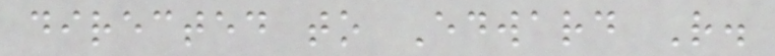directed to Edward R.
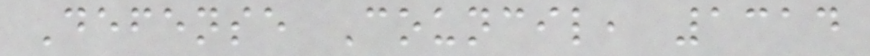Defense Council, 1314
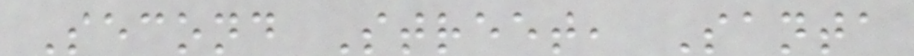Second Street, Santa
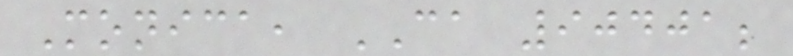Monica, CA 90401;
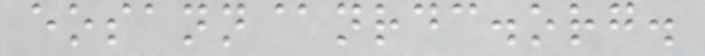eosann@nrdc.org.
